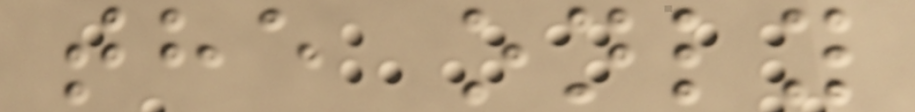the only
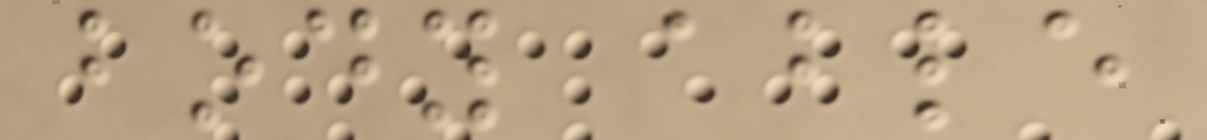body able
